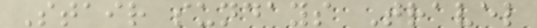Stair sundays Travel
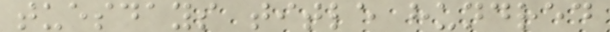tuesdays title hundred
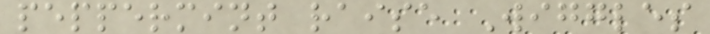peppermint raise Wiggles
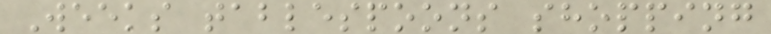Weeks tablespoons shopping
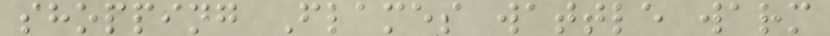shopping Flames wattle warm
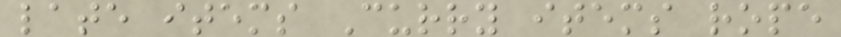late items Curry items rope
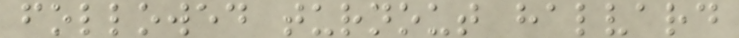followed turnout halvard
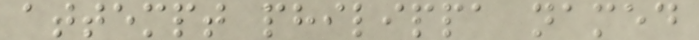attempt philippa named
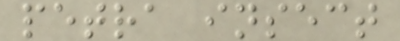petra insect
